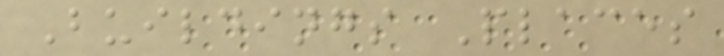Buildings Places
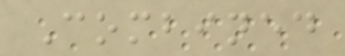Combined
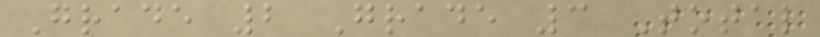Grade 2 Grade 3 Total
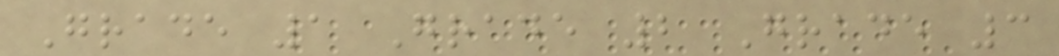Grade 1 Grade 2 Grade 3
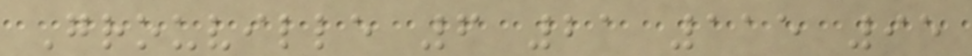Grouville 6 21 115 95
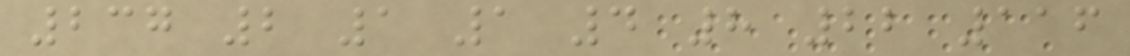237 2 1 1 4 8 22 116
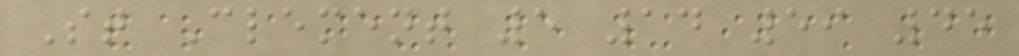St Clement 5 14 59 45
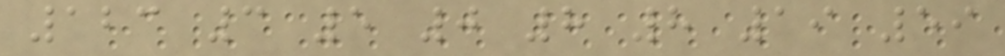123 3 5 0 8 8 19 59
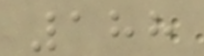188
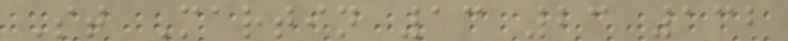St Martin 13 23 132
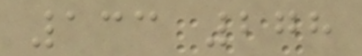133 278
